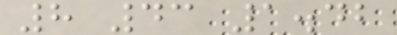8 43 1.42
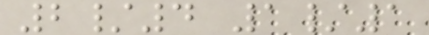2/4 1/1
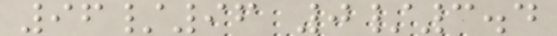96/96 0/3.4
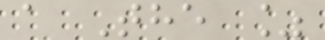a The %
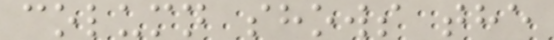column shows the
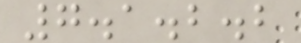7.1.2.2
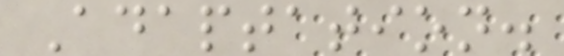Adaptation.
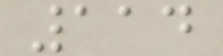114
